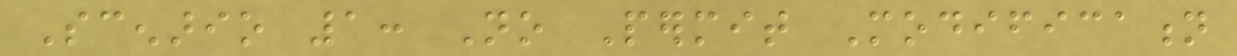Scenario 1: No Permit Modification
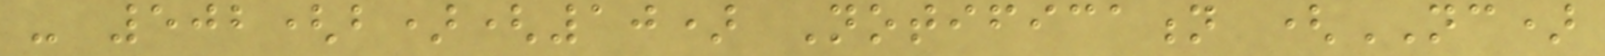- 502(b)(10) Notification (NC)
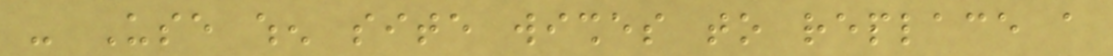- Use when site wishes to replace a
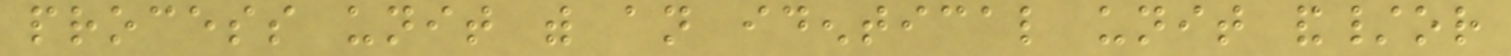process unit with an identical unit and/or
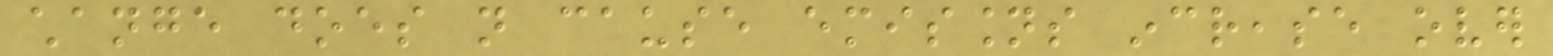change does not cause emissions increase over
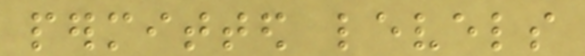permitted levels
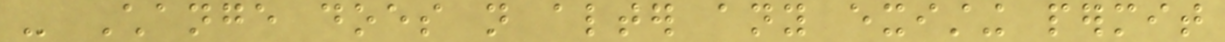- Change does not alter any existing permit
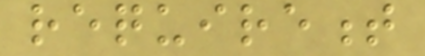requirement
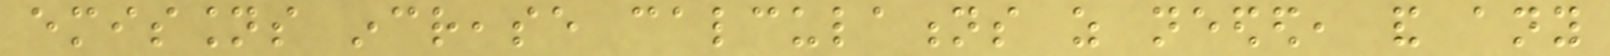emissions increase calculations as needed, and any
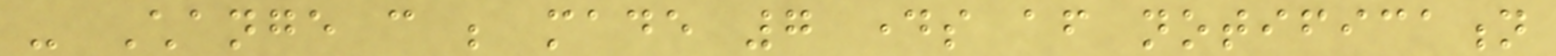- Change can be made 7 days after notification
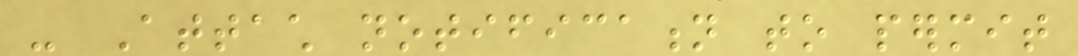- Attach notification to permit
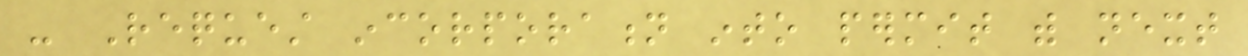- Request incorporation into permit with next
